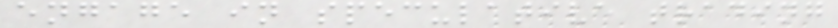engage in speculative trading
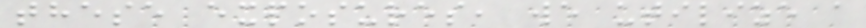these exposures, we utilize a
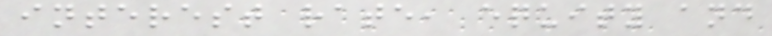interest rate, equity and
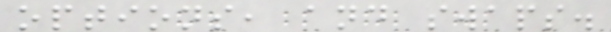options, and swaps.
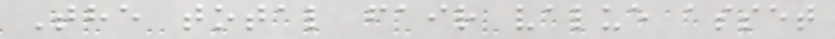The total fair value asset
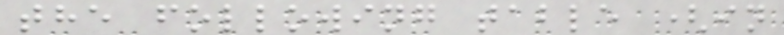the following table (in
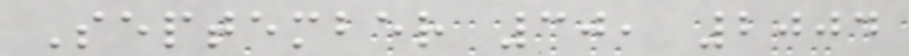September 30, 2004
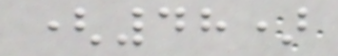(48)
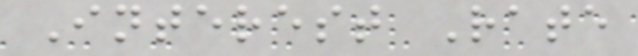Interest Rate
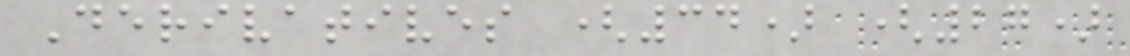Derivatives (34) (27)
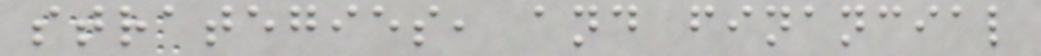strategies, and financial
